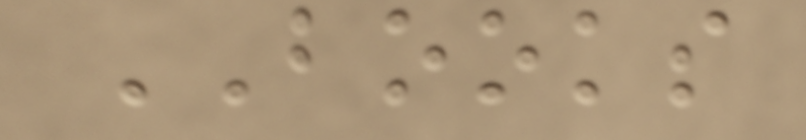BOOKS
